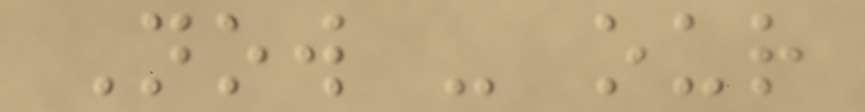Now - our
